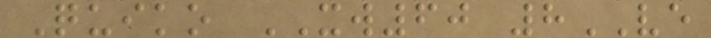Quiko XW60 8VE
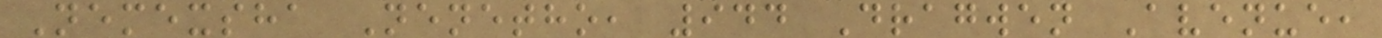Nemexsha Nenetho, 944 Dragwen Avenue,
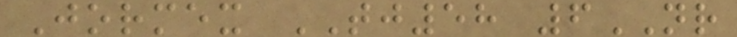Jormex TJ58 6NR
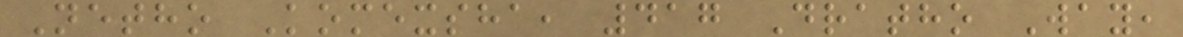Netho Komexsha, 417 Dratho Way,
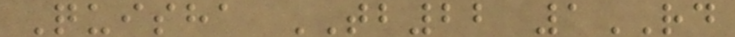Quisha TB22 1RD
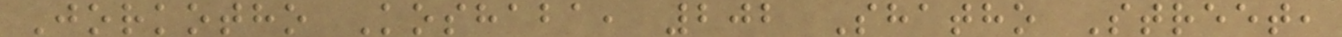Jorkotho Koshaba, 202 Shatho Street,
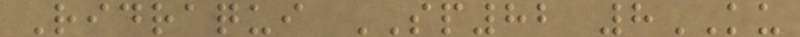Ridraqui SP82 8KU
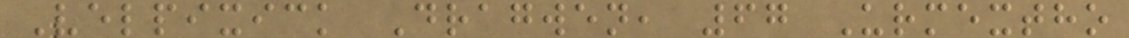Velpixick Dragwen, 67 Urmextho
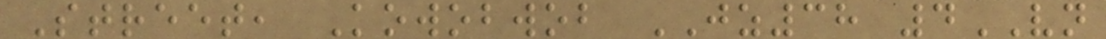Street, Kowobwob JZ38 4VN
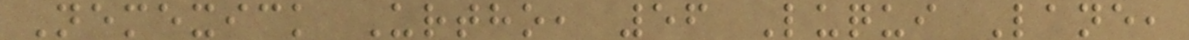Nemexick Urtho, 56 Luqui Lane,
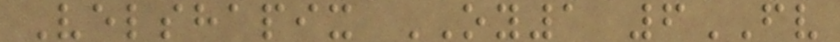Velshapix OY1 6FV
